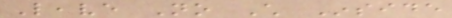Leave No Child Inside
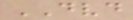DVD
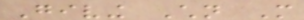Giving Children More
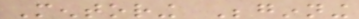Mentoring Beginning
